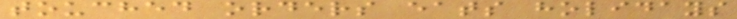touched orders eats holidays
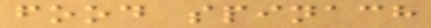food spinach
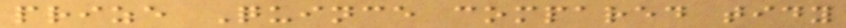prize Quince compared tidy
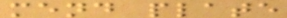mend plate
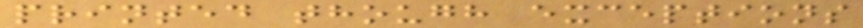printed though exceptions
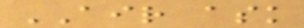AIR ask
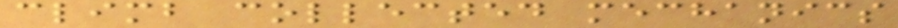climb collected mechanics
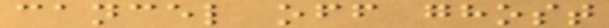cancel off ghost
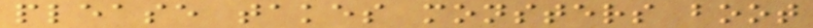please takes monsters boot
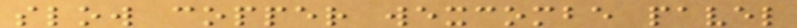slow copper wexcombe pavel
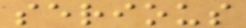serious
